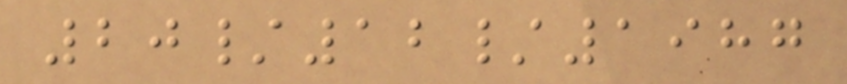20/12/1987
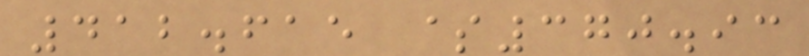412.615 $370.93
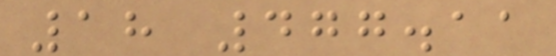18 477.11
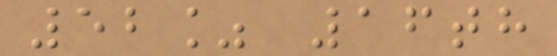52% 16th
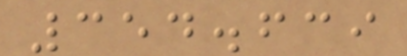354.639
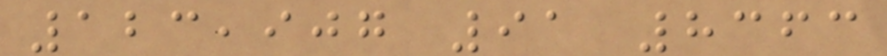123,907 91 8363
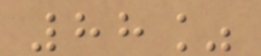88%
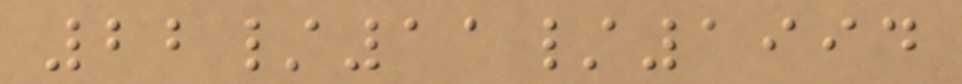22/11/1994
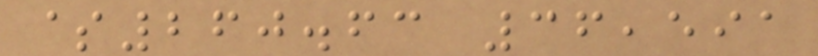$260.63 36,591
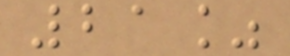21%
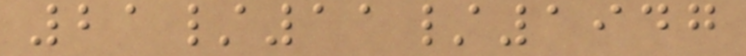21/11/1947
